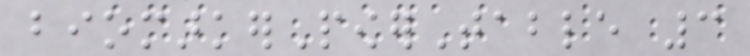biomarkerPowerTable 3
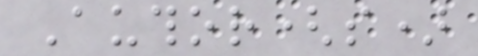Author(s)
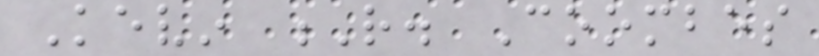Kevin R. Coombes
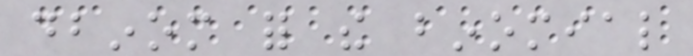dbinom for the binomial
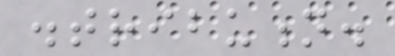distribution.
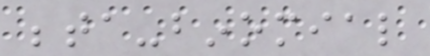beta-binomial
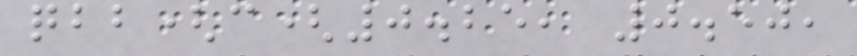qbb(c(0.25, 0.50,
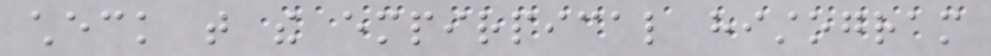check that the empirpical histogram
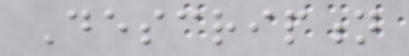Description
